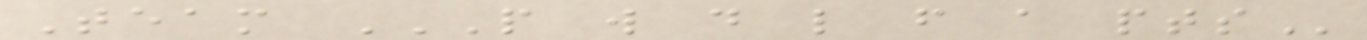Team P W D L F A PTS
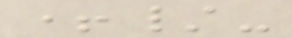+/-
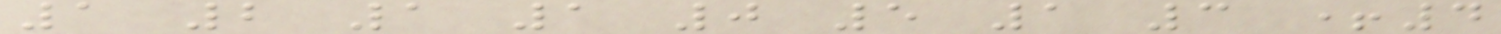1 2 1 1 0 5 1 3 +4
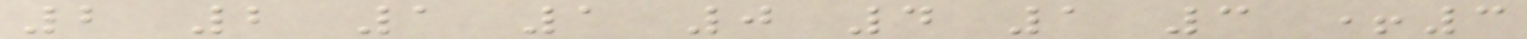2 2 1 1 0 4 1 3 +3
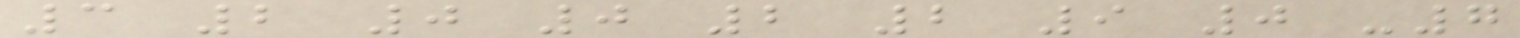3 2 0 0 2 2 9 0 -7
